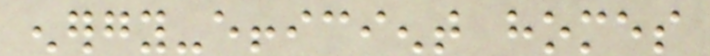energy-efficient homes
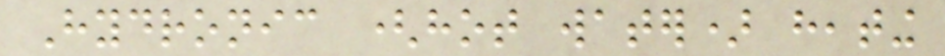Hydronic (hot water) heating
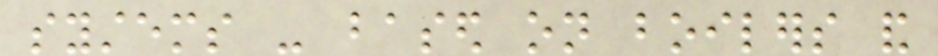systems - based on boilers and
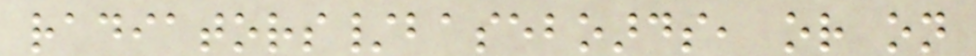radiators/baseboards, or on
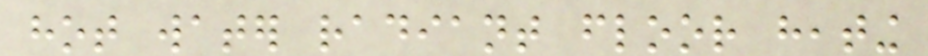hot water radiant floor heating
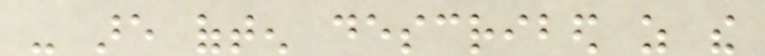- are often described as the
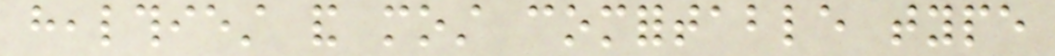healthiest and most comfortable type
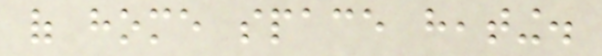of home space heating.
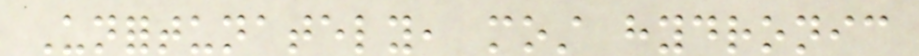Unfortunately, most hydronic
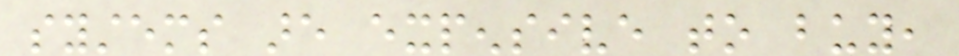systems are expensive to buy,
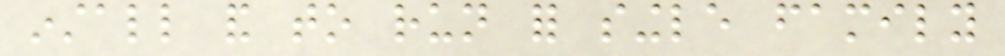install and to run for single family
